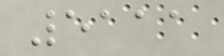5111
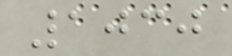1030
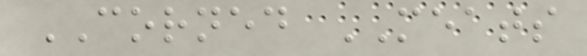CORNED MEATS
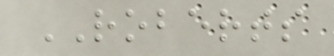ROBERTS
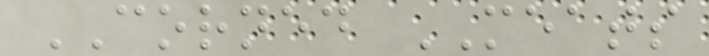CORNED MEATS
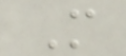M
